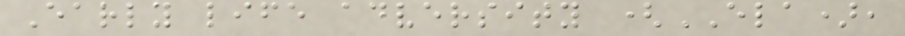Early life adversity (ELA),
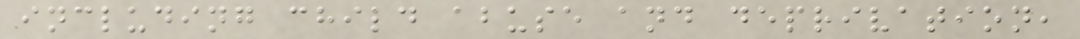including child abuse and deprivation,
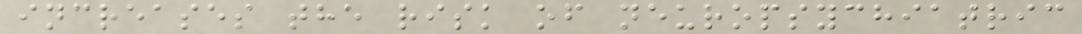increases the risk of neuropsychiatric
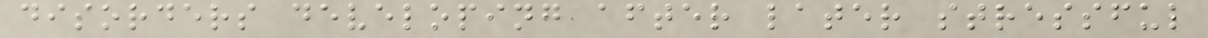disorders developing after later stressful
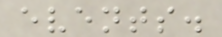events.
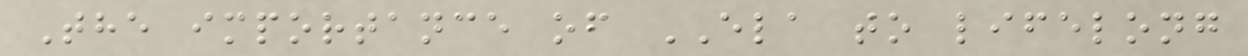The importance of ELA to lifelong
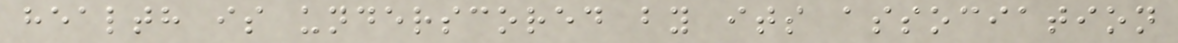health is underscored by its association
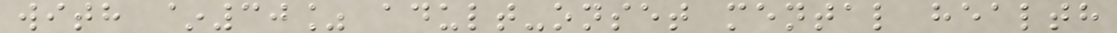with ~30% adult-onset mental health
